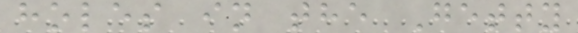holes in the Getty
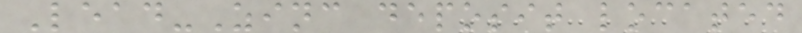Lead-Zinc deposit located
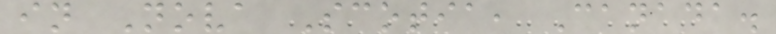in Nova Scotia, Canada.
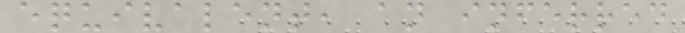equivalent, an inferred
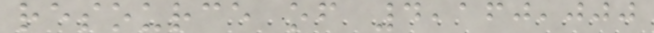resource of 4,160,000
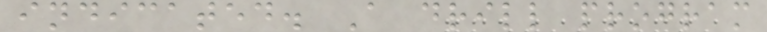indicated. A drill program
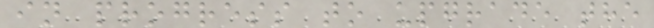in progress to upgrade the
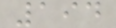194
